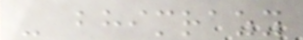- bhimrazy
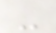-
